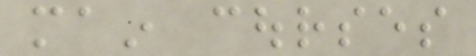main courses
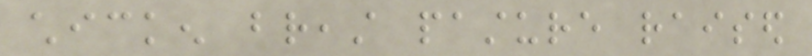chicken breast pasture raised
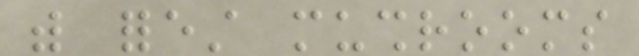with forest mushrooms
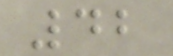42
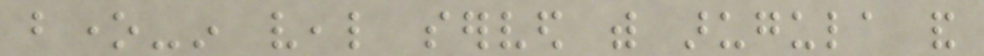bone-in veal served with arugula and
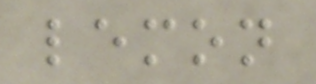lemon
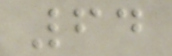64
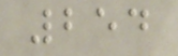254
